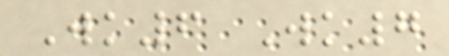Wk6 Wk7
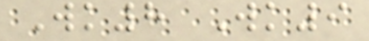Wk8 Wk9
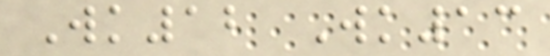Wk12 Wk13
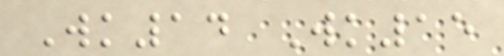Wk14 Wk15
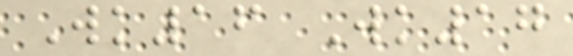Wk16 Wk17
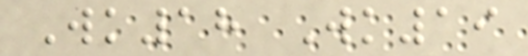Wk18 Wk19
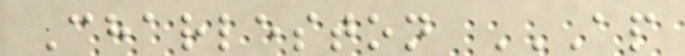Charleston AP
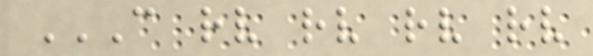C RV RV RV RV
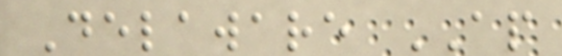Delaware AP
